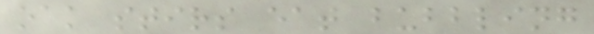oak stirs eat bubbling
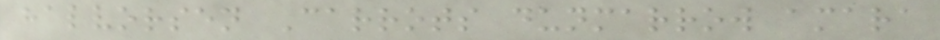halvorsen Carrots dunmarrow amara
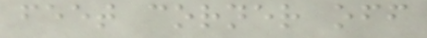feet corner off
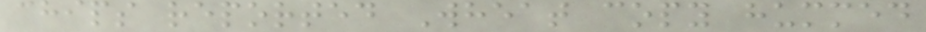chips reported Wheat copy hummed
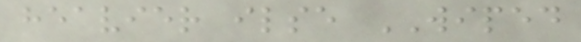heavier ilse WIPED
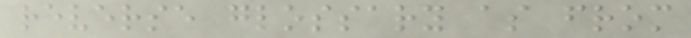reverse glossary as from
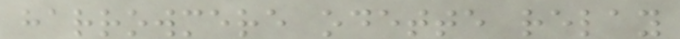harrowmere odette relay
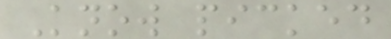Know picked
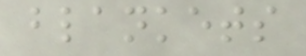blankets
